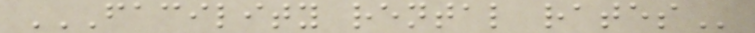FACILITY RENTAL RATES
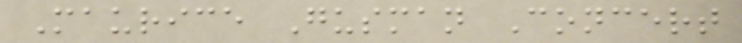Maurice Gusman Concert
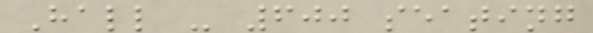Hall - 600 seating
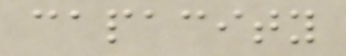capacity
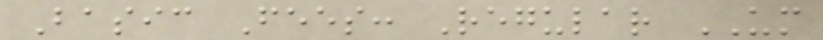Basic Fees: Regular UM
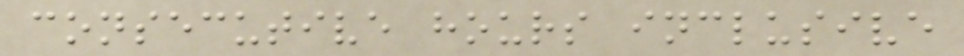consecutive hours inclusive
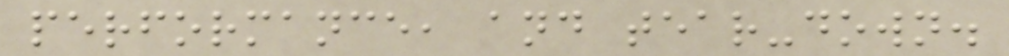performance, and tear-down.
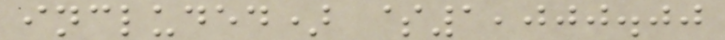included) $1,000.00
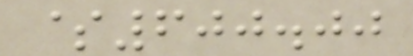$600.00
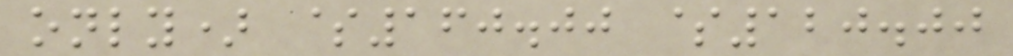only) $160.00 $120.00
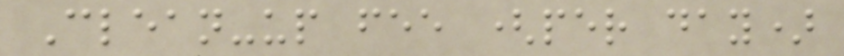Clean-up fee (per day)
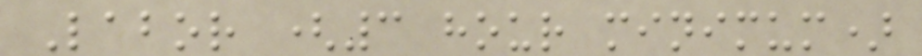Labor (3 hour minimum)
